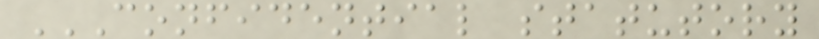CONFIDENTIAL STATUTORY
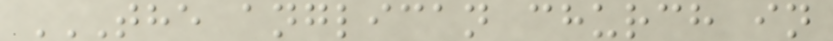THE ANGLICAN CHURCH IN
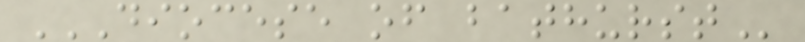DIOCESE OF BATHURST
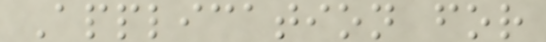Application for
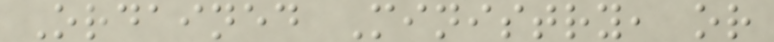Ordained Ministry, or
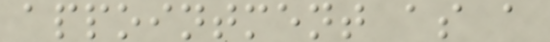appointment as a
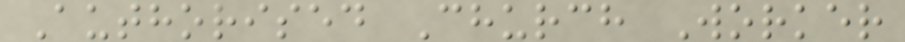Authorised Church Worker
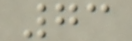73
